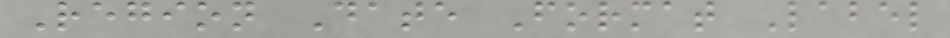Region Date Format Label
